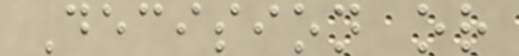Decision or
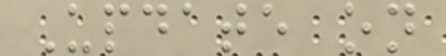Update on
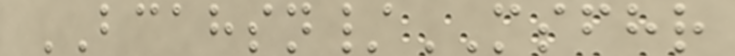BCAHSN/MSFHR
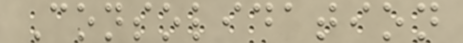Consolidation
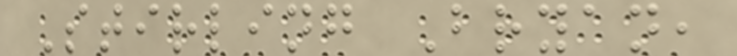Stirling Bryan,
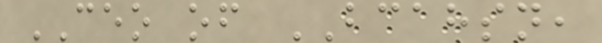CEO of BCAHSN,
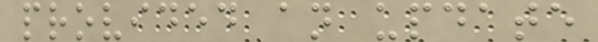provided an update
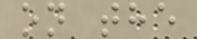on the
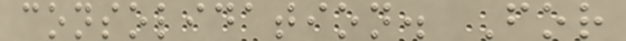consolidation. For
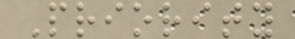Priority
